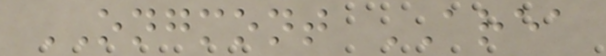ONGMONT AREA
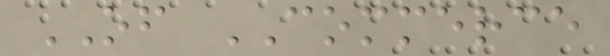OF COMMERCE
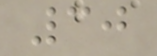30
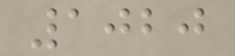1020
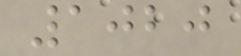1020
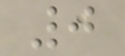0
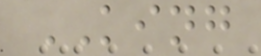KING
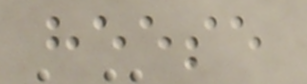heese
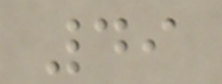49
